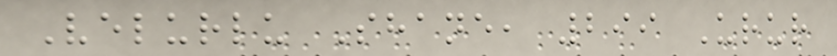Velurlu Shane, 299 Urur
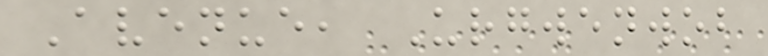Avenue, Urgwenwob
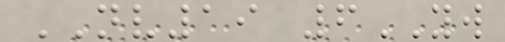NV19 6YW
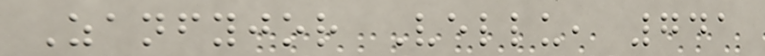Zanfyjor Vellu, 741
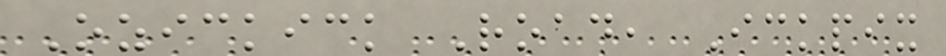Ozickick Road, Ickpix
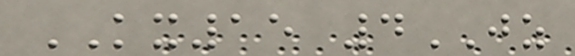KX15 4JZ
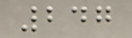247
